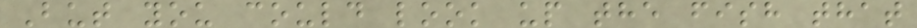But you could look up the fish that
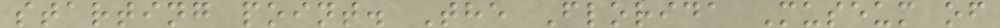starting point. The Florida Museum of
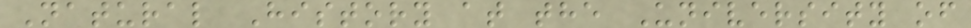Natural History at the University of
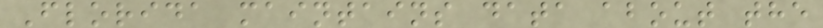Florida maintains data about the
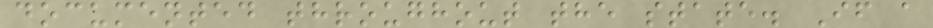documented throughout the state. If a
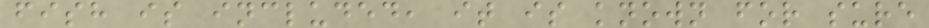fish is included, it is known for sure
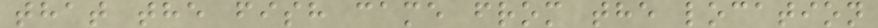that the fish came from the location
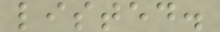listed.
